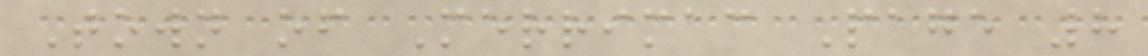Town of Merrimac Page 8
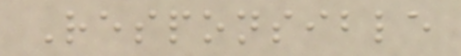Responsible
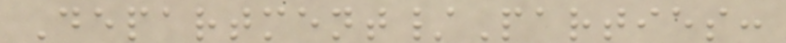Department/Parties:
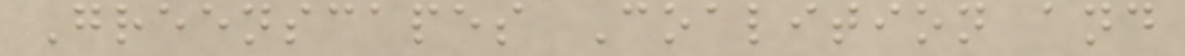Greenscapes Coalition and
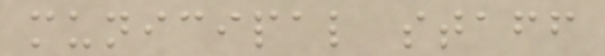municipal staff
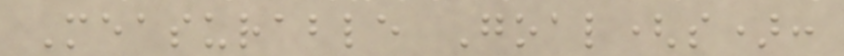Measurable Goal(s):
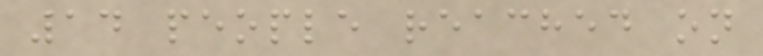14 people reached on
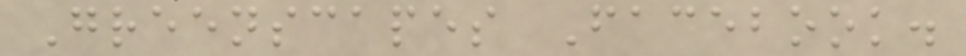Greenscapes Facebook.
